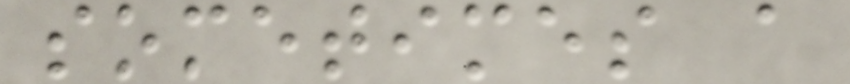sometimes a
